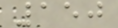150
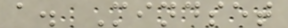a. Mindset
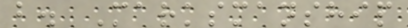b. Marksmanship
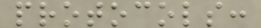protocols:
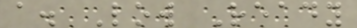a. Low Ready
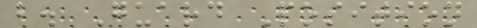b. Guard Position
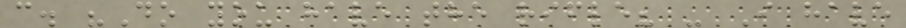c. "Do you have the rifle? - I have
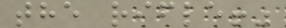the rifle!"
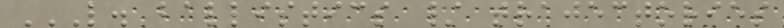L. BALLISTICS / TRAJECTORIES
